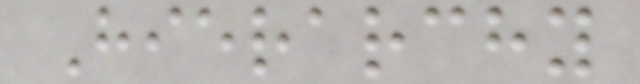Hierarchy
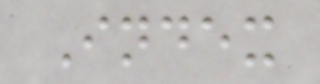Index
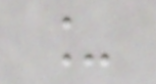_
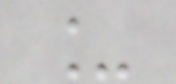_
